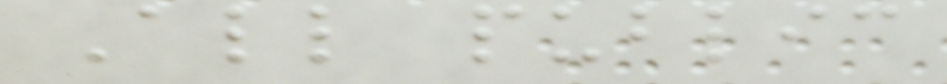All public
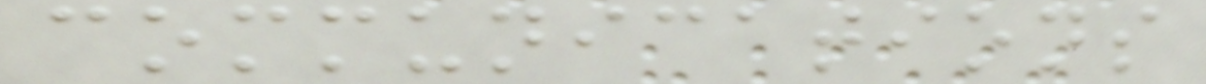communications
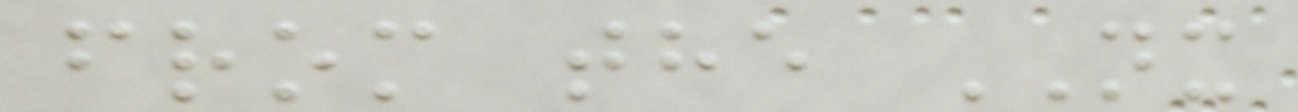from the NX
